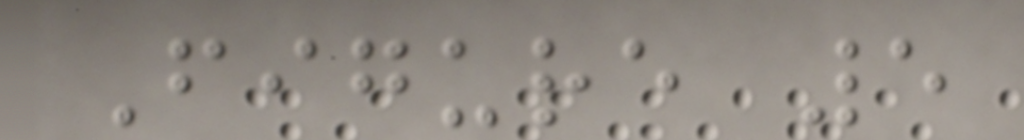Figure 5
